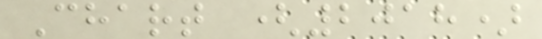Chart (2018)
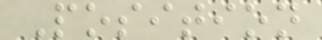Position
